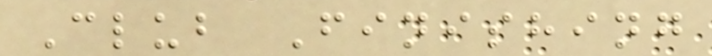Club Finishing
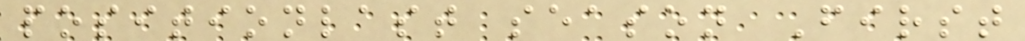positionlast season First
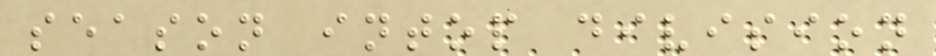season intop division
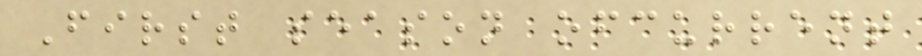First season ofcurrent
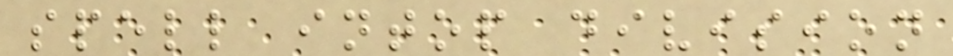spell intop division
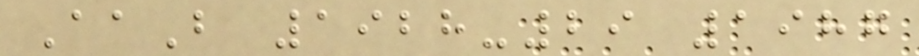AaB 1928-29 1987
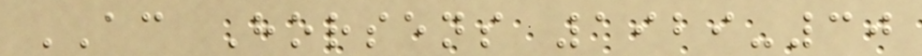AC Horsens 1929-30
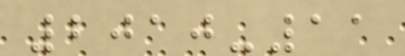2010-11
